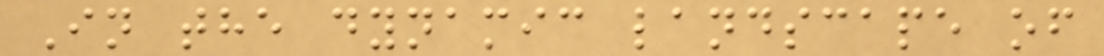In the dynamic landscape of
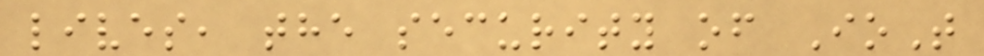lives, the security of IoT
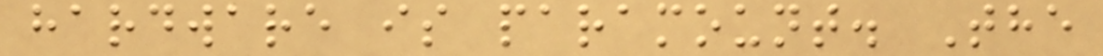hardware is paramount. The
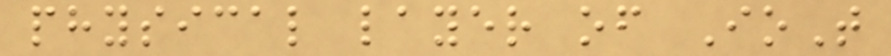physical layer of IoT
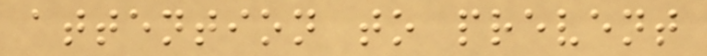attention to prevent
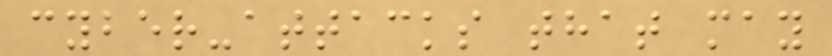cyber-attacks that may
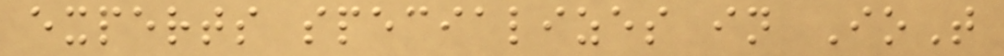experts specializes in IoT
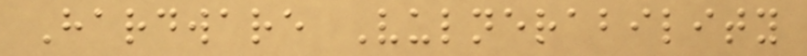Hardware Vulnerability
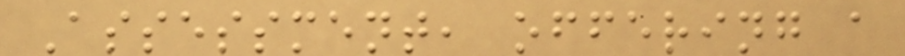Assessment, offering a
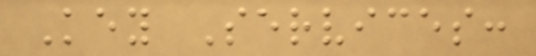Key Services:
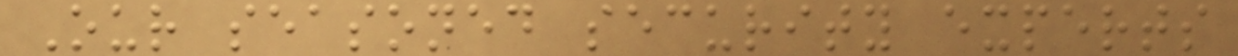Our seasoned security experts
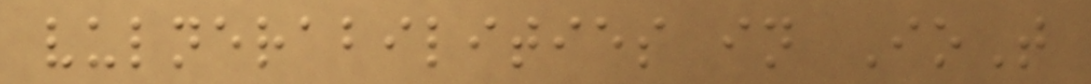vulnerabilities in IoT
